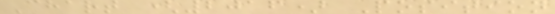Chart (2016) Position
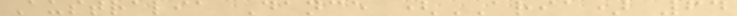Australia Dance (ARIA) 64
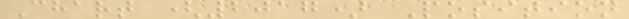Chart (2017) Position
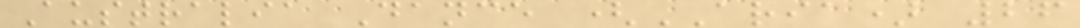Australia Dance (ARIA) 26
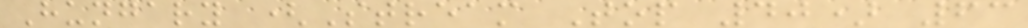Hungary (Stream Top 40) 63
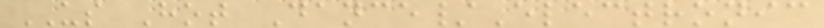US Hot Dance/Electronic
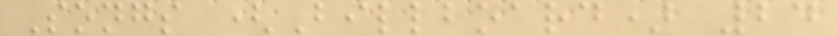Songs (Billboard) 24
